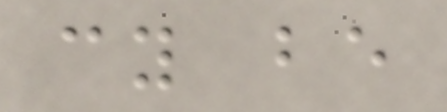cy be
